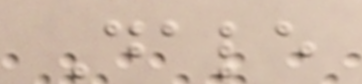Dale
